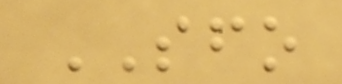SFO
